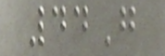44G
